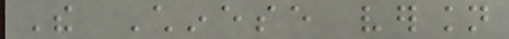The Chinese version
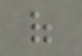of
